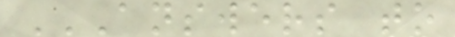ANSWERS TO
